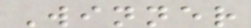Winner
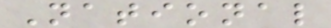National
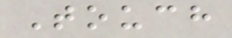Touch
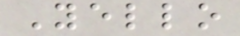Yello
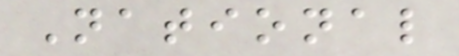National
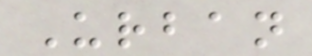Urban
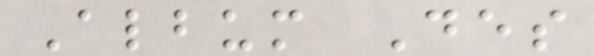Album Des
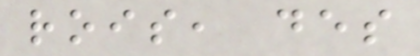rois, des
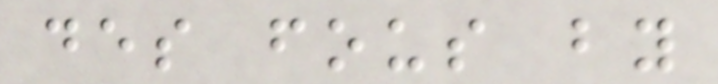des fous by
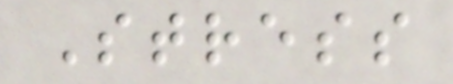Stress
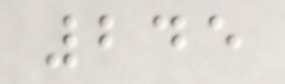245
